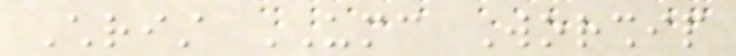Christ UMC Worship
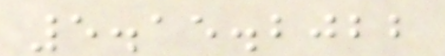5.15.2022
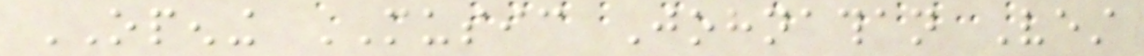OPENING MUSIC Johnathan Vest
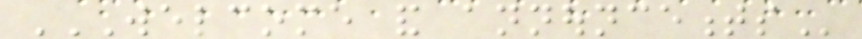WELCOME AND ANNOUNCEMENTS
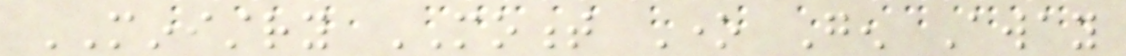MINISTRY MOMENT One Gen Away
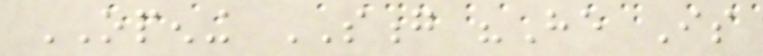OPENING SONG "He Is
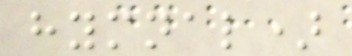hymnal)
